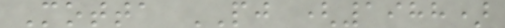Motta PJ (1988)
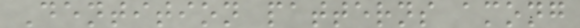Dentition patterns among
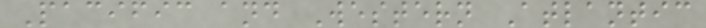Pacific and Western Atlantic
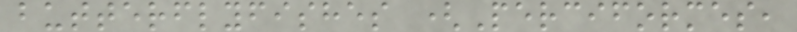butterflyfishes (Perciformes,
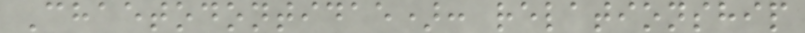Chaetodontidae): relationship
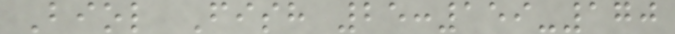Biol Fish 25:159-170
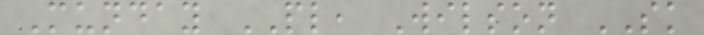Munday PL, Wilson SK
